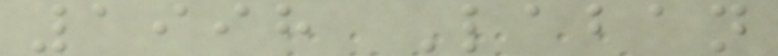1998 Laban
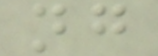ng
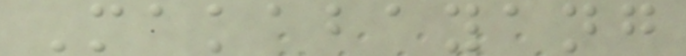Makabayang
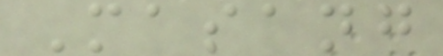Masang
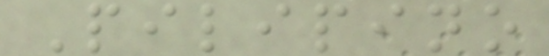Pilipino
